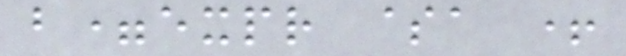b=expr $a +
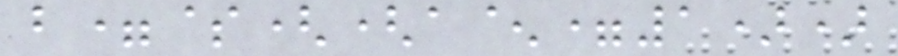b=$((a^=1))
